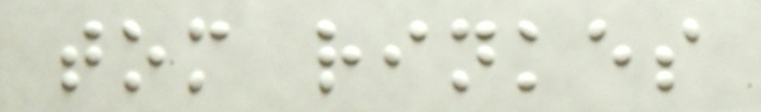tom rinkes
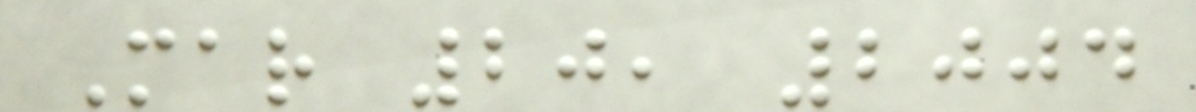Mar 20, 2004
